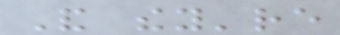And they're
